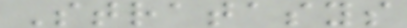Stratasys
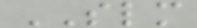SLM
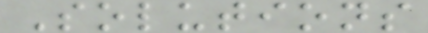Solutions
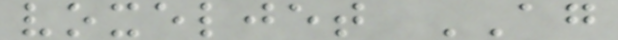voxeljet AG
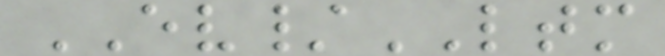EV/LTM
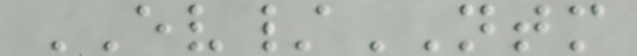EV/NTM
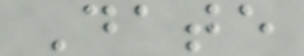Date
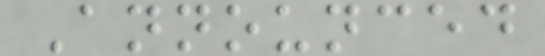Announced
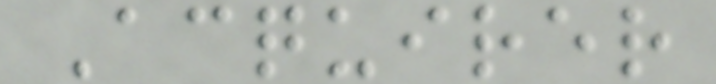Acquirer
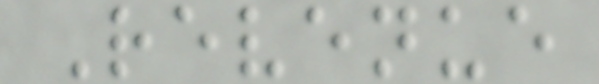Revenue
